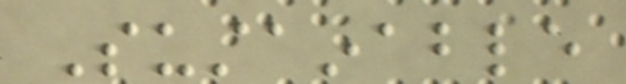Sustainable
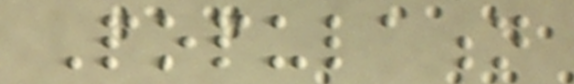Population
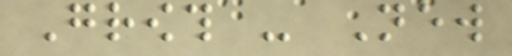Growth - New
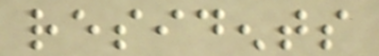residents
